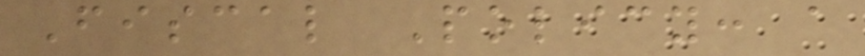Fiscal Policy: a
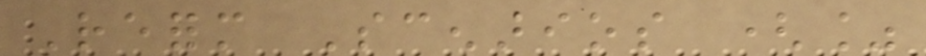Reform Scenarios (%
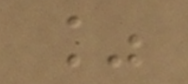%
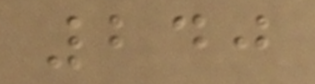240
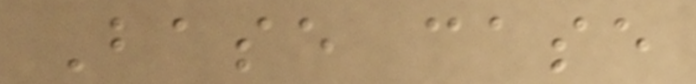Base case
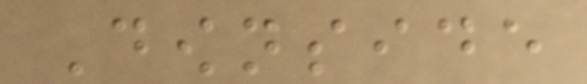Downside
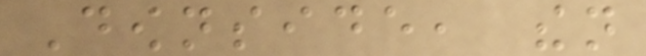Downside, then
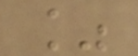%
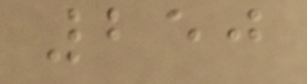250
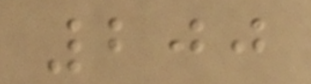200
